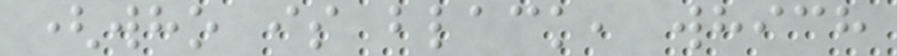(who is black, which
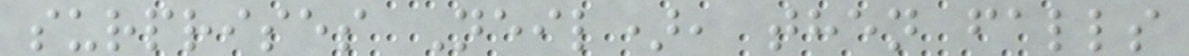surprises Neil), then falls
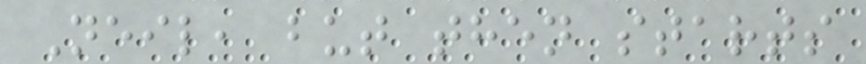Neil, but then starts
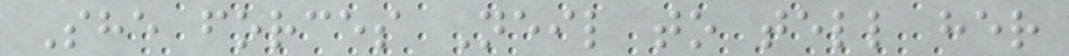She forces Neil to tell her
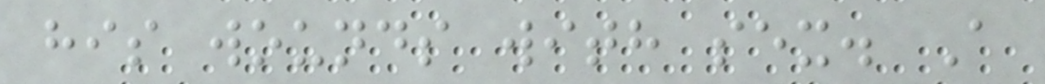his wounds with sex. A
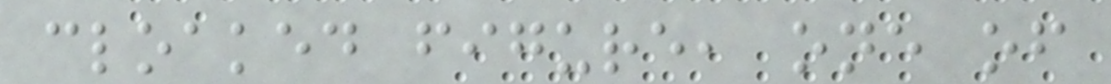cloaked figure, one of
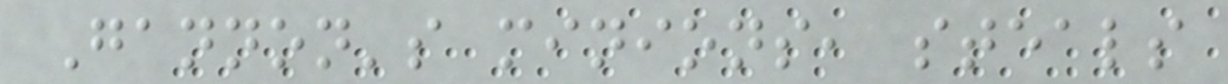Gannon's minions, steals
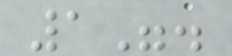1".
